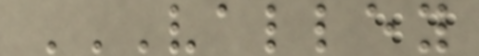VALLEY
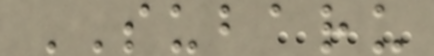SUBARU
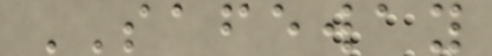SAFEWAY
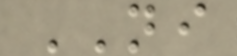NI
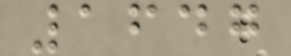1647
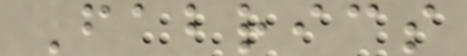Fabrics
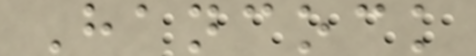Hancock
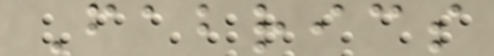Fabrics
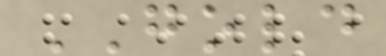GOLD
